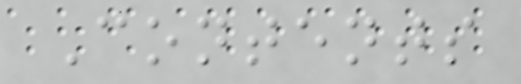Contents
